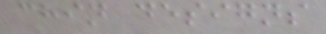chin designs
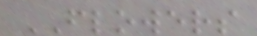FLOWERS
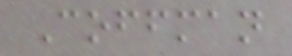Coffman
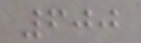600
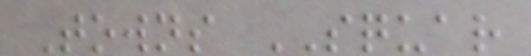Towns SQUAR
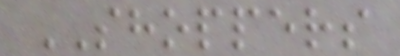SHOPPERS
